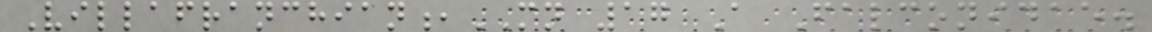Villafranchian,MN 17 A Falconidae.
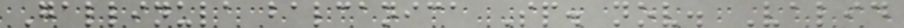Gallinula balcanica Sp. nov. Valid
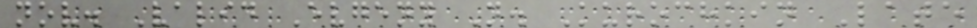nov. Valid Evgeny N. Kurochkin Late
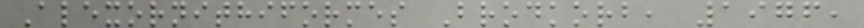Alexornithiformes Brodkorb, 1976,
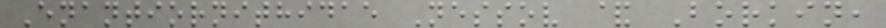Enantiornithidae Nessov & Borkin,
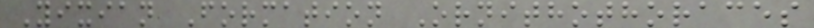Yixian Formation Ornithothoraces
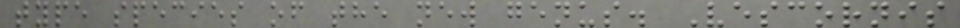type species of the new genus. Vescornis
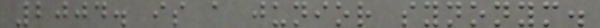2004. is a junior synonym.
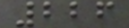226
